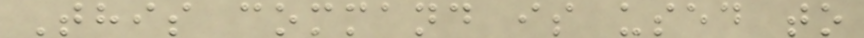This command is used to
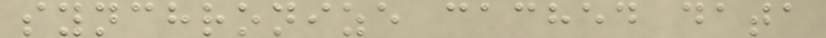synchronize cached data
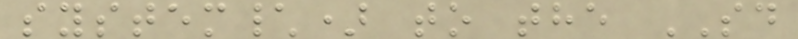system\) to the SD
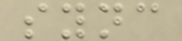sync
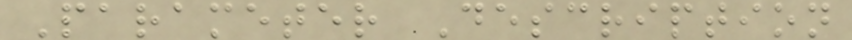Parameter Description
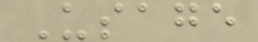Usage
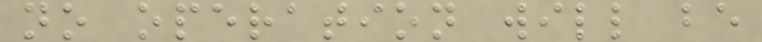no operation will be
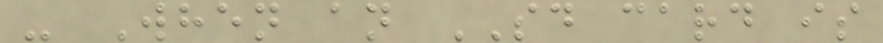- When an SD card is
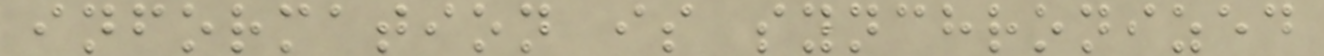information is synchronized
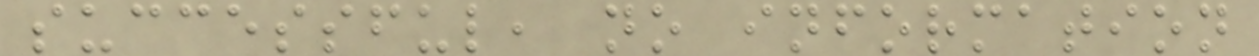successful, no information
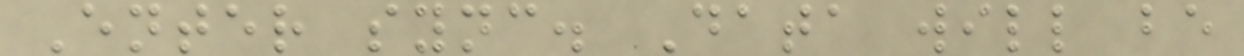Enter sync. Data will be
